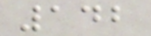142
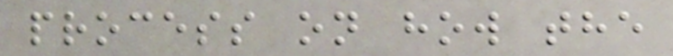process on how the
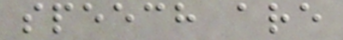speech are
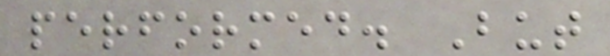performed. But
